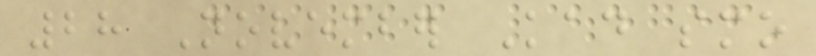28 November Kad smo
